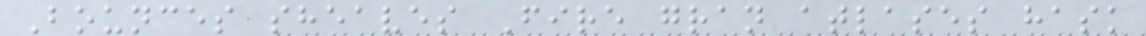Bounces sheaves Fire gran atlases hask
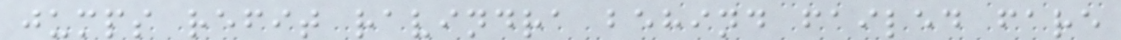jumps refit ravindra behind failed fare
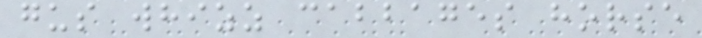gus whizz cabbages horse
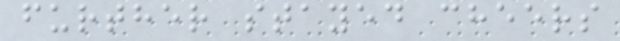further stayed cheers
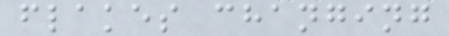flakes changing
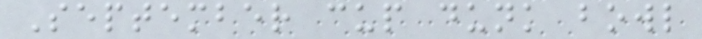September cup dunk bowl
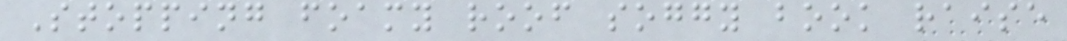Stopping foamy roof soggy book raise
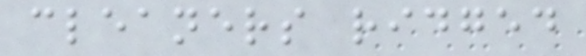cleaners ridged
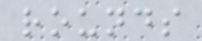rounds
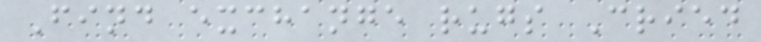Find exchange rugs Cried
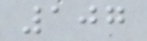107
